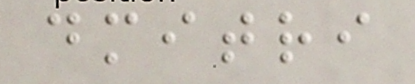dmitri
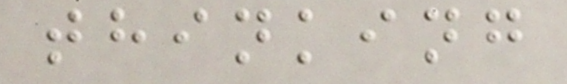thinking
